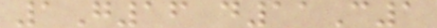1G16 d11C1
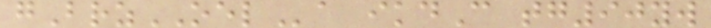gBrzOELa ikdC tg90yw
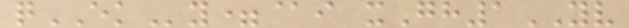qEKy=@i xGh1YV
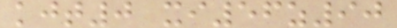kjt0 xi56z90
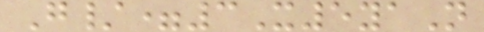G/=3X5yaN
